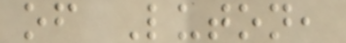of Luton,
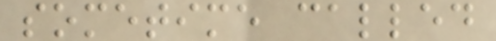sometime called
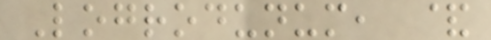Logrodunum, &
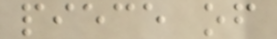piece of
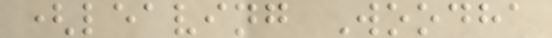(leaving Woodha
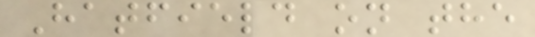Hatfield on the
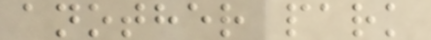another park
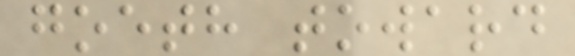goeth toward
